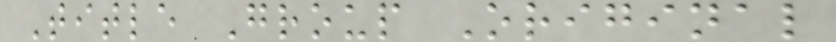Title Group Original
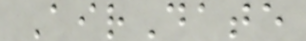AirDate
